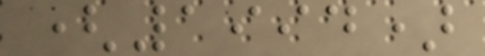(1994)
